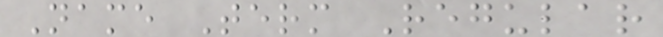Name Term Regular
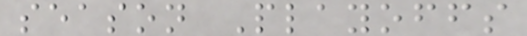season Playoffs
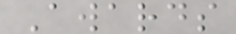Awards
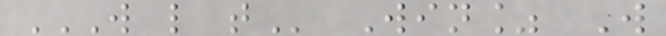W L T Win% W
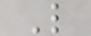L
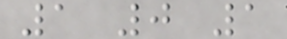1 0 1
